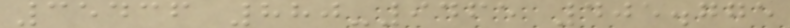35436 880-9465 405.775
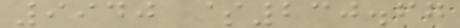9940 $230.67
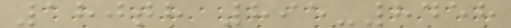180th 895-8458
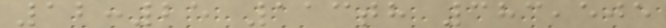12:25 113th 383,505
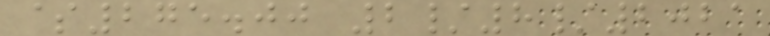$275.00 2/8/2021
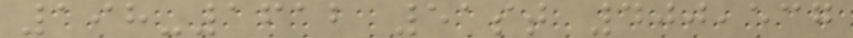198-1612 51st 400,537
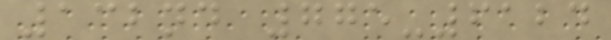132nd 775-6124
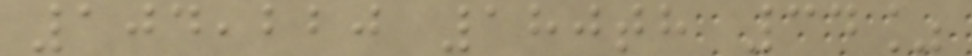104,220 180th 34%
